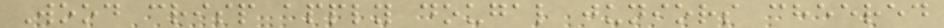Wood crisp apply dougal juniors cheered
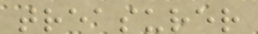treasurer
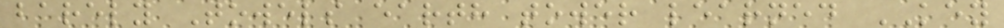barely Towels earth tower learned KEY
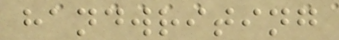handwriting
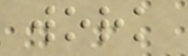work
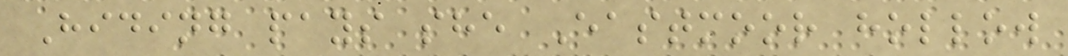Hiding pays she Eastmoor hollow
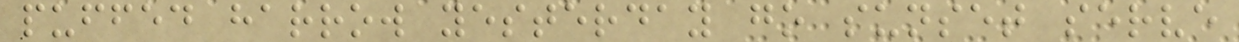puffed harrow yesterday go sunset serve
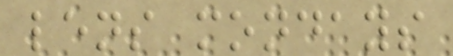lens mondays
